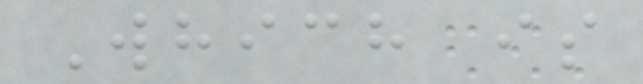Which is
